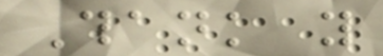Thank you
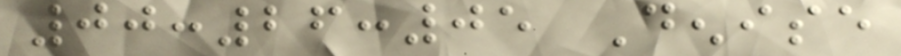00:26:05 Denise
